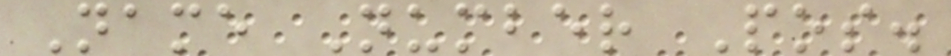Name Number Pos.
